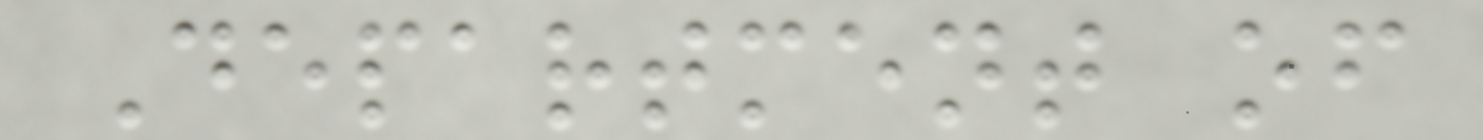Department of
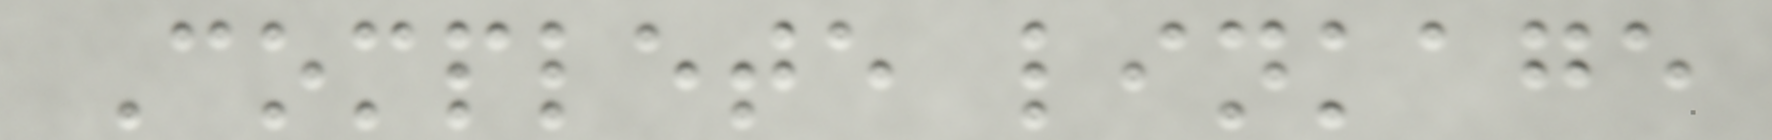Complete linkage
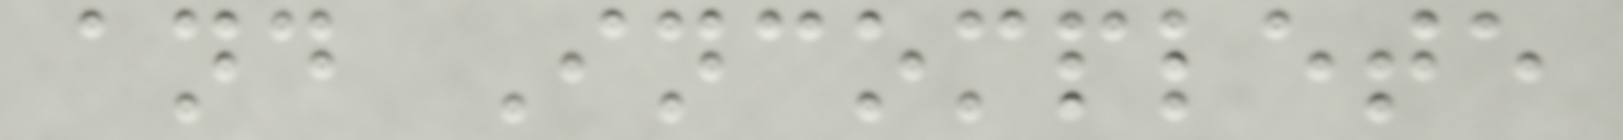and Incomplete
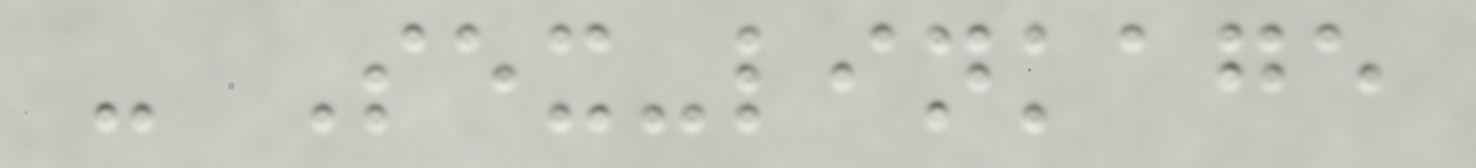- Sex-linkage
